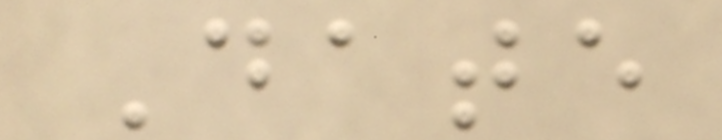Date
